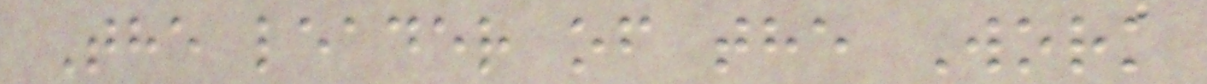The leader of the Work
